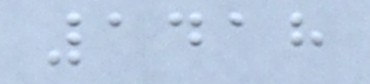1418
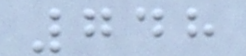748
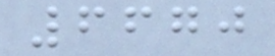6670
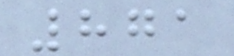871
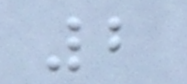2
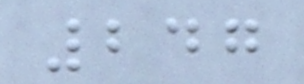247
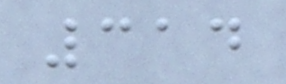314
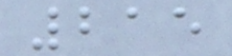215
